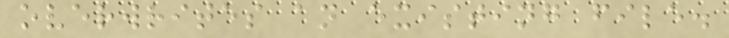overwrites an existing file.
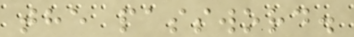the password.
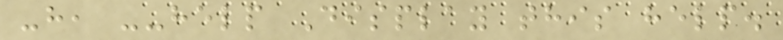-h, --help Display this help.
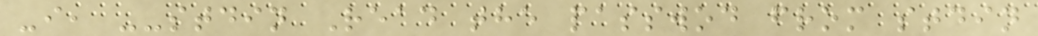-i, --stdin Read the passwod from stdin
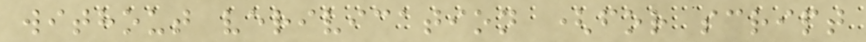without verivication (for script
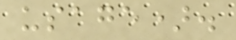usage).
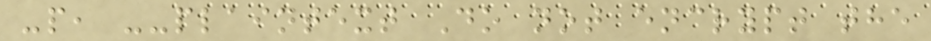-p, --plaintext Do not encrypt the
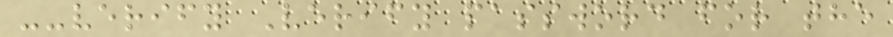--verify Verify password for the
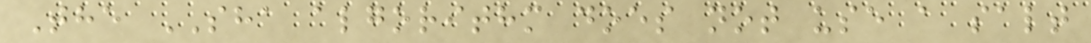The SHA algorithm does not use a salt
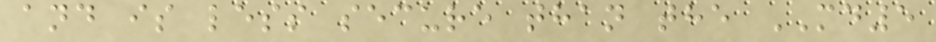and is less secure than the MD5
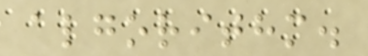algorithm.
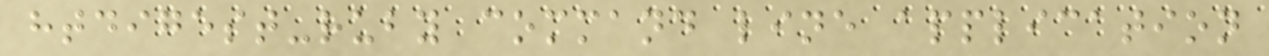htdigest-ruby command line application
